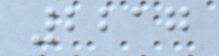2217
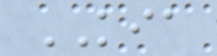KIA
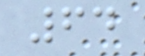64
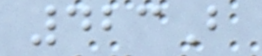423B
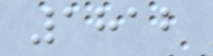1812
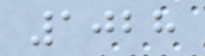1028
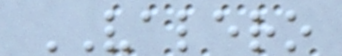VALERO
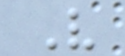V
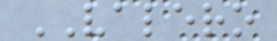VALERO
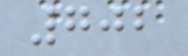702
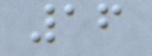16
